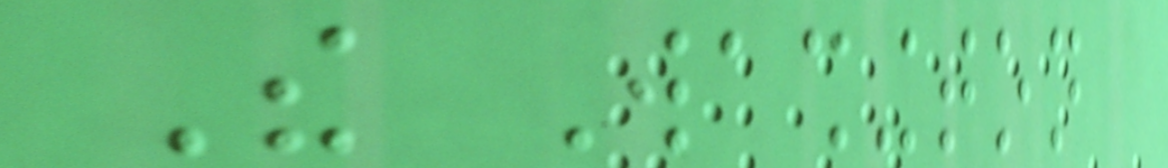The Washington
